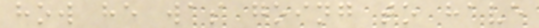how he was going to have
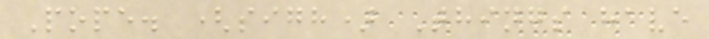Pope. (sigh) Things have
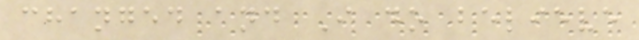changed and I do believe
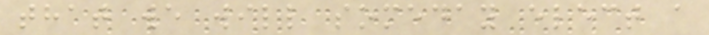that we will someday elect a
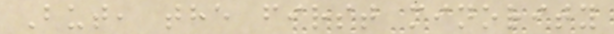But, the first minority
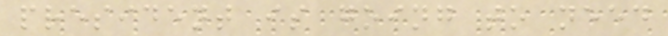president is going to need
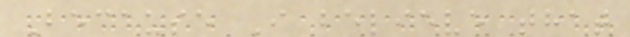Because I believe that
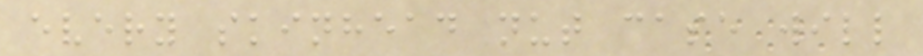every skinhead nut case will
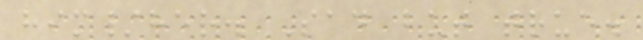him/her. Sad but true.
